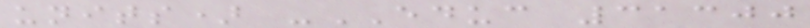units) -EDUC 31300
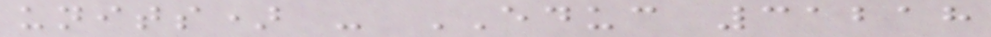units) - EDUC 31218
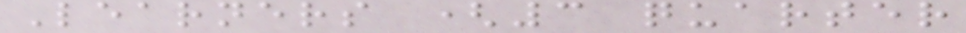Learners (3 quarter
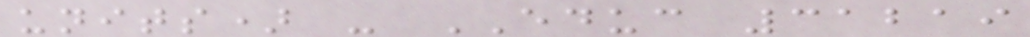units) - EDUC 31219
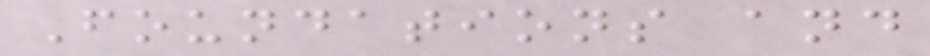Foundations and
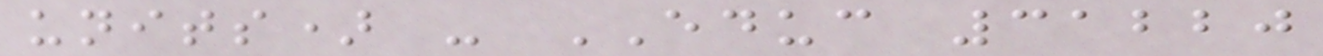units) - EDUC 31220
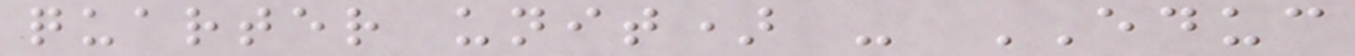quarter unit) - EDUC
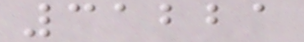31221
